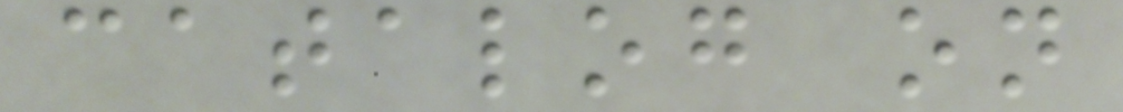catalog on
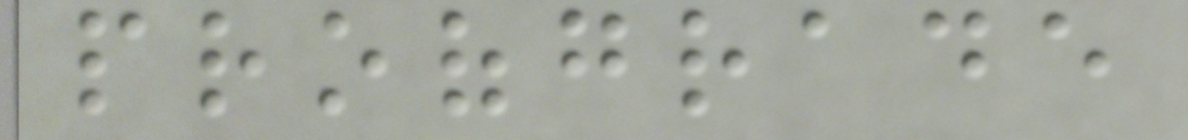proofgrade
